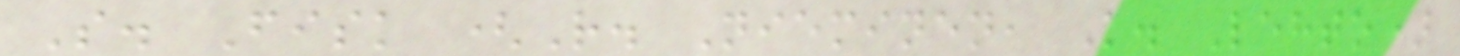S. Fisk (R. Nieminen, K. Lehto)
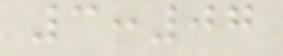3:07
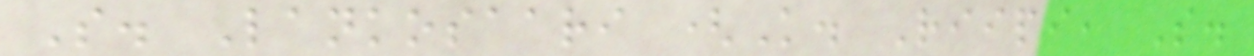S. Lankosaari (K. Riipi, S.
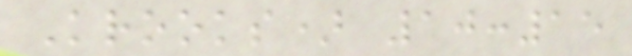Krooks) 10:15
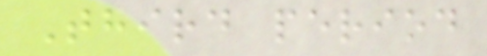Third period
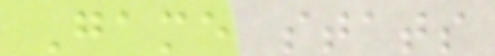Game stats
